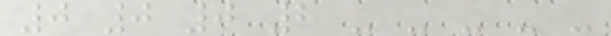0 0 0 2 - - - - -
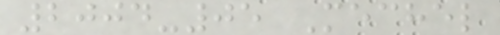2004-05 Mechel
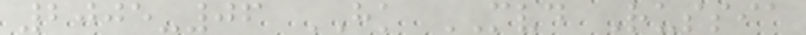2005-06 HK MVD Russia
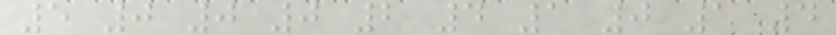5 0 0 0 2 4 1 0 1 4
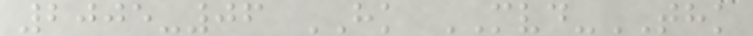2005-06 HK MVD-THK
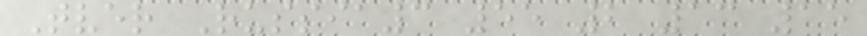Tver Russia3 55 2 13 15
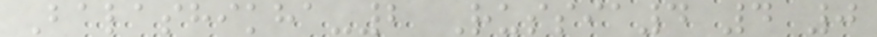Balashikha-2 Russia4 4 0
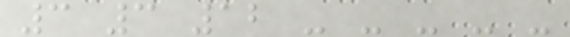3 3 12 - - - - -
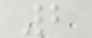2
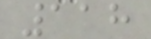118
